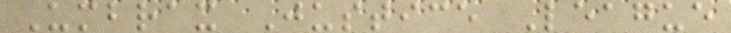Umbrax Justice League
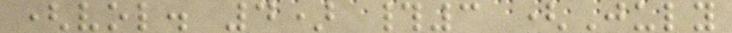(vol. 4) #3 (July
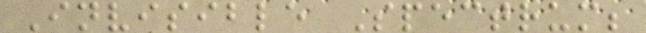Invisible Spectrum;
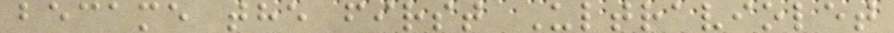became the first Ultraviolet
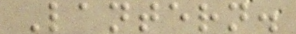Lantern.
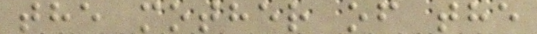the mother of the
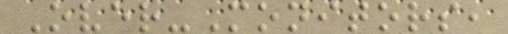Over-Monitors,
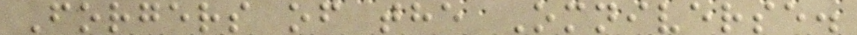Forgers of the Omniverse.
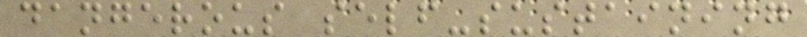dangerous self-sustaining
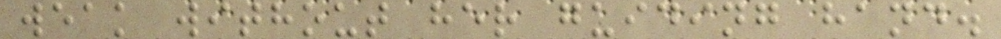weak without her guiding hand.
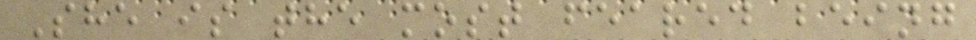She is the most feared being
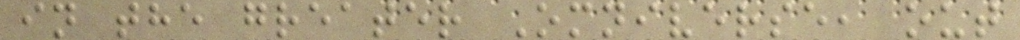in the greater Omniverse, out
